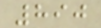890
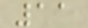11
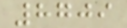8709
